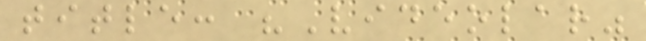title: "Videolar"
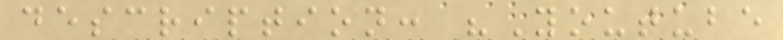description: "Youtube
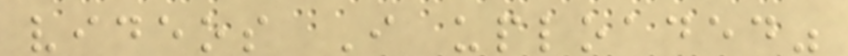videos I uploaded"
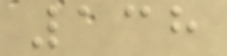138
